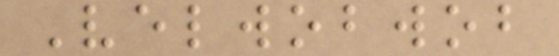Velwobwob
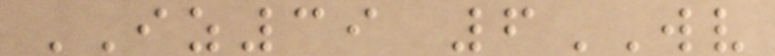IZ39 6WV
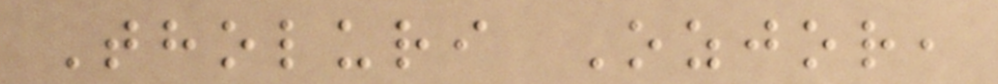Tholuri Ozjor,
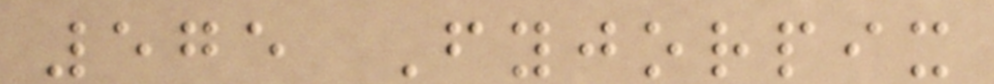575 Fyjorpix
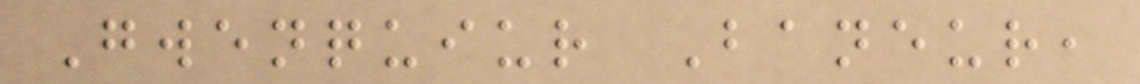Gwenquiur Baneur,
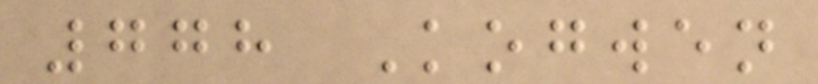778 Kogwen
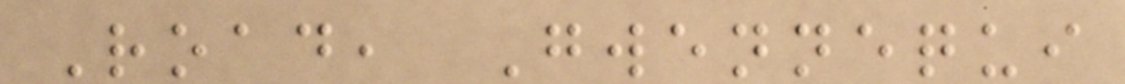Road, Gwennequi
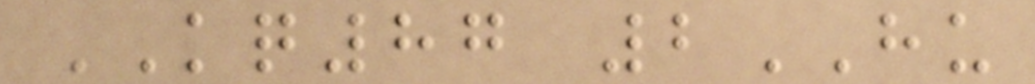KQ87 2HU
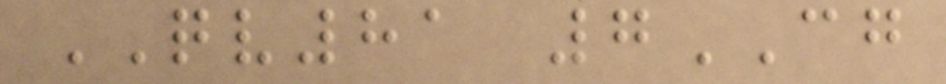QV81 7CG
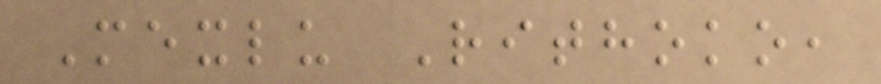Mexlu Rithoko,
